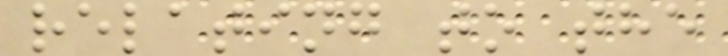relating to the
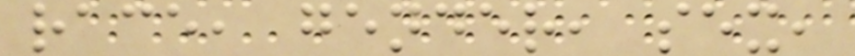race, gender, sex,
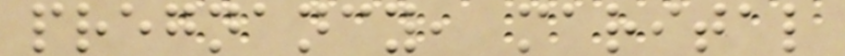pregnancy, marital
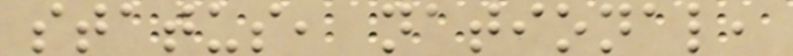status, national,
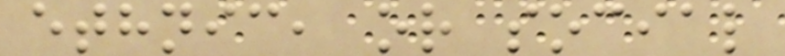ethnic, or social
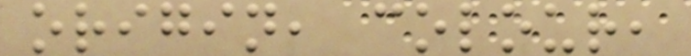origin, colour,
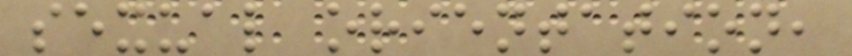sexual orientation,
